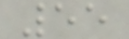55
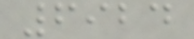6924
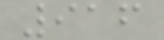916
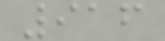916
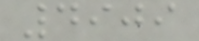4909
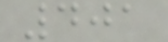401
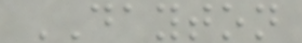DAYTON
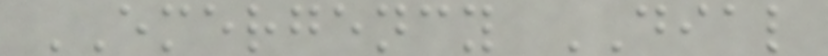EMERGENCY DIAL
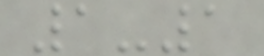1-1
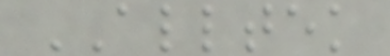ALLTEK
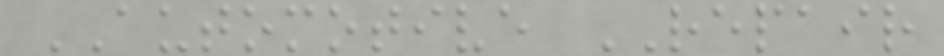AUTOMOTIVE REPAIR
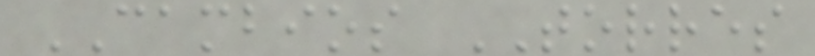CAMBIOS TORRES
